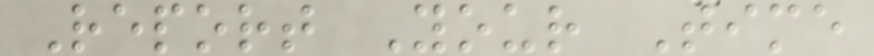Report Your Time
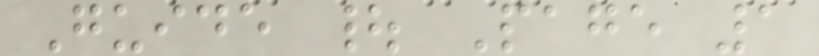Guide | Page 1
